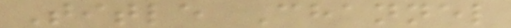Title Channel
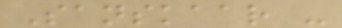Sanskaar -
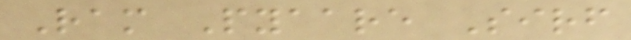Ram Pyaare Sirf
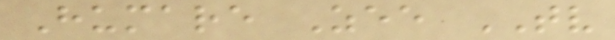Humare Zee TV
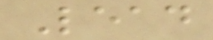Lead
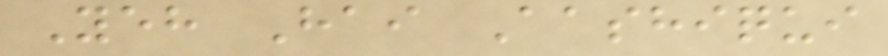Yeh Hai Aashiqui
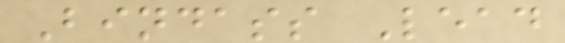Bindass Lead
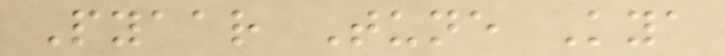Pyaar Tune Kya
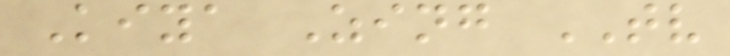Kiya Zing TV
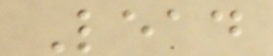Lead
